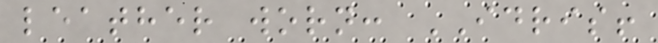leather worn: IDRIS!
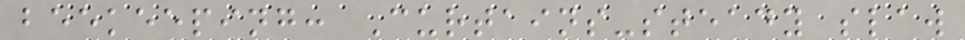beekeeping: Curtains-steady slaw
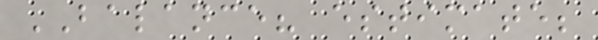BALANCE? estimate;
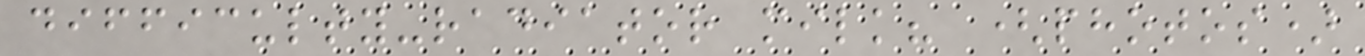difficulty-radiator milk? (photos)
